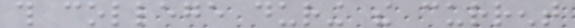this college during the current
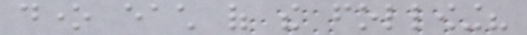done each of the following?
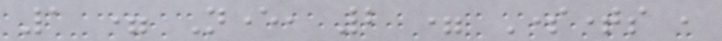1 = Never, 2 = Sometimes ,
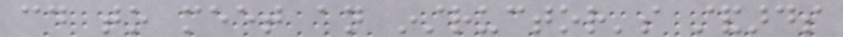could to meet an instructor's standards
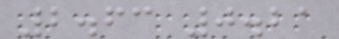2.63 0.21
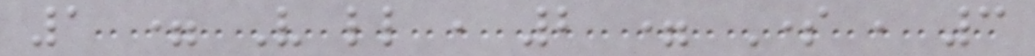1 = Very little , 2 = Some , 3
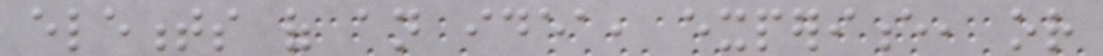elements of an idea, experience, or
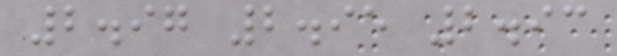2.97 2.95 2.93
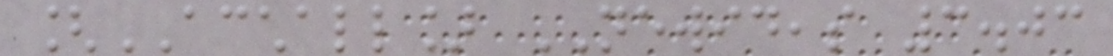[ACCHALL] NEWIDEAS 3.03
